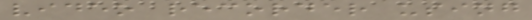video recorder using
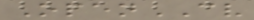OpenCV
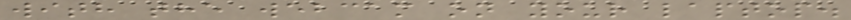with the webcam on your laptop.
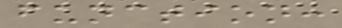function:
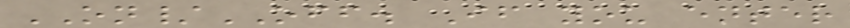ON/OFF. If you enter
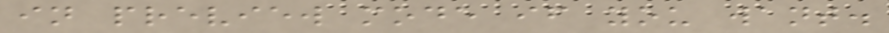in preview mode if you want.
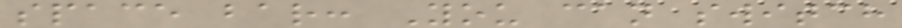space bar: You can switch
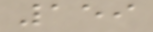159
